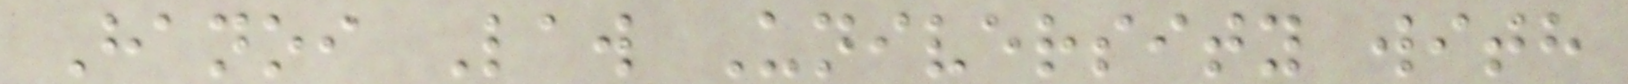Hanoi Law University with
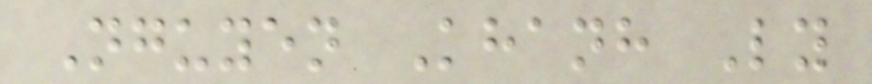Nguyen Khanh Ly
